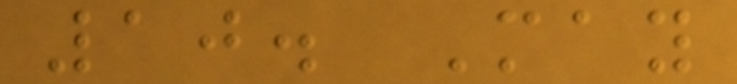10. May
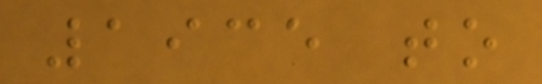1935 to
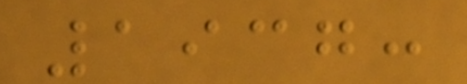1937:
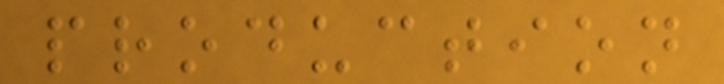production
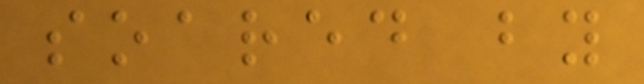soared by
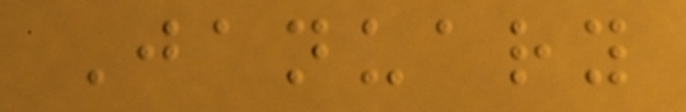January
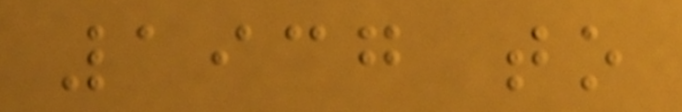1937 to
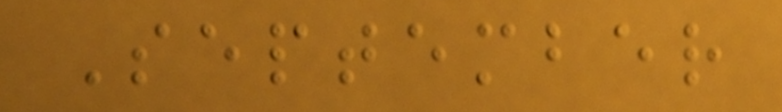September
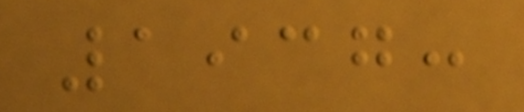1937:
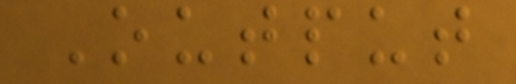Output
